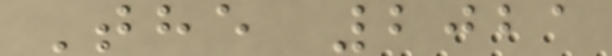The 2021
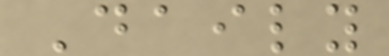Daily
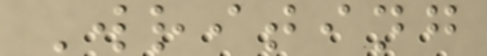Writing
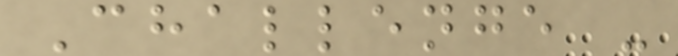Challenge -
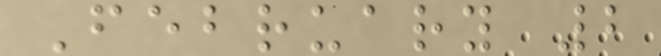February 2
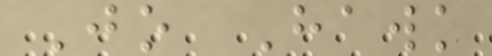Jo Hawk
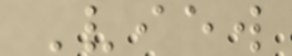View
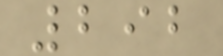292
